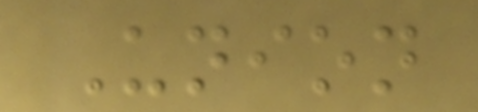Union
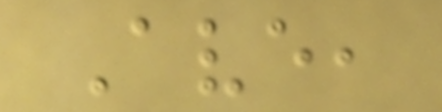Ave,
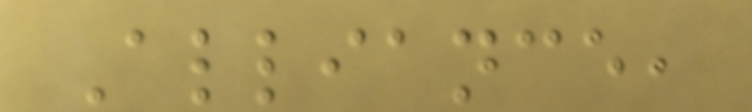Alliance,
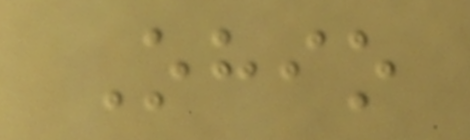Ohio
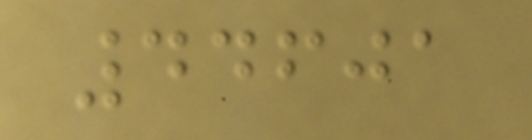44601
